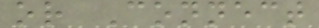or Connect
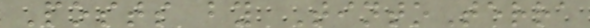Posts by TintoTerra
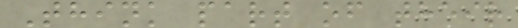Think part of their
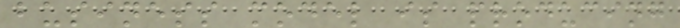business model is producing
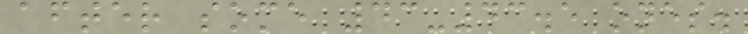after some 43-43.5 ones.
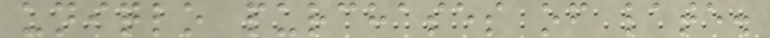uniqlo purchases of late.
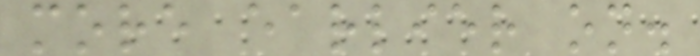more earlier on.
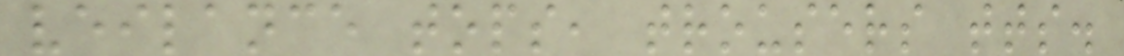veilance tops, trousers tts.
